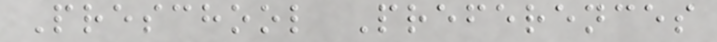Preschool Preferences
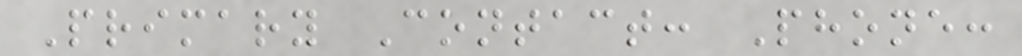Primary Contact: Phone:
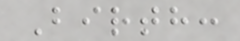Birth:
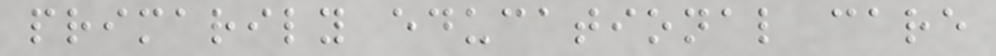primarily educational care
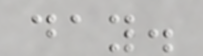day.
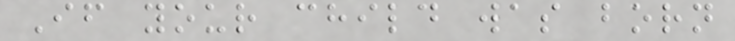If your child was born
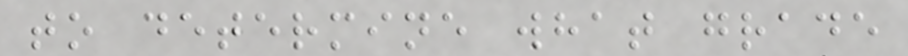to determine what grade
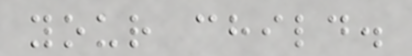your child.
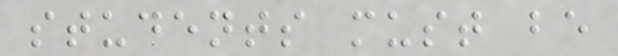students must be
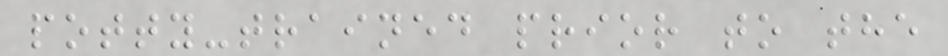potty-trained prior to the
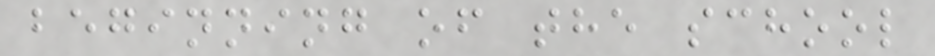beginning of the school
